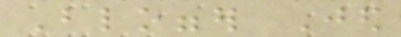Blogger Jed
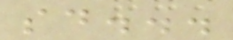said...
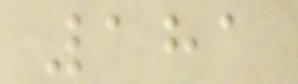181
